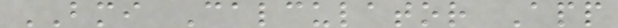BMI Calculator App
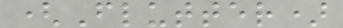(Flutter)
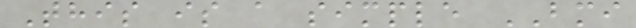This is a simple BMI
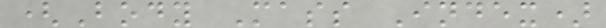(Body Mass Index)
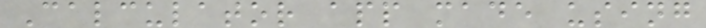Calculator app made using
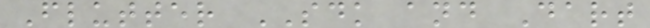Flutter SDK and Dart
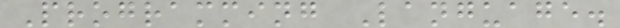Programming Language.
